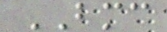BMC
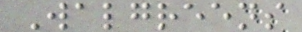Walgreens
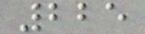225
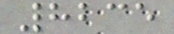8235
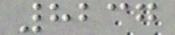8237
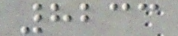8233
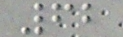62
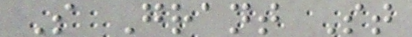S Grant St
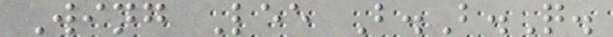Wing Lee B.B.Q.
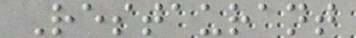Restaurant
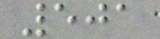501
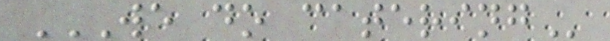WE DO CATERING
